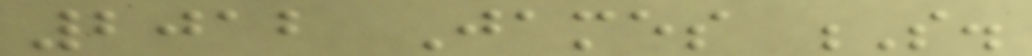2012 James S.
